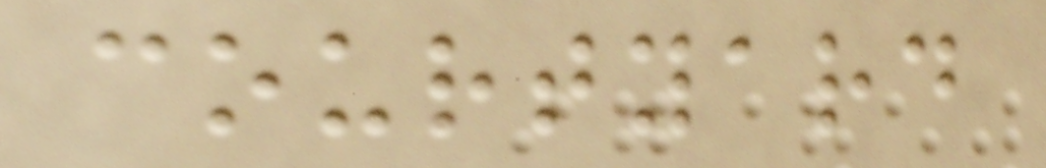courtyard
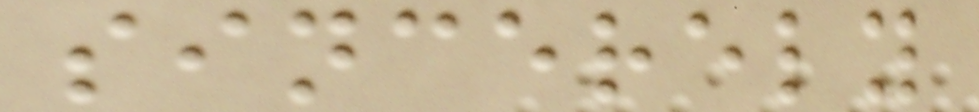sincerely
